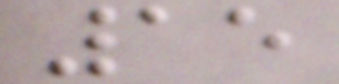15
